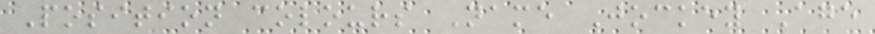Position colours Name Jockey Age
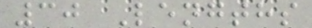30 Lengths
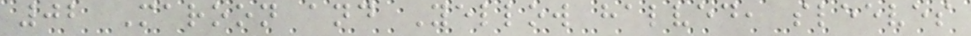02 Maroon and Yellow halved, sleeves
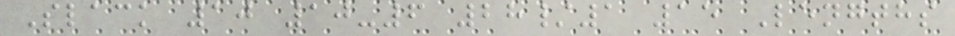Slack 10 10-6 28/1 15 Lengths
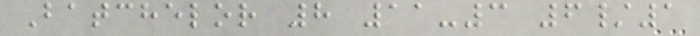Batchelor 8 11-3 6/1
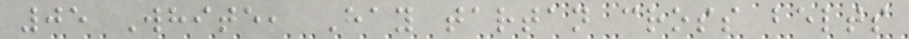05 White, Hay tartan cross belts
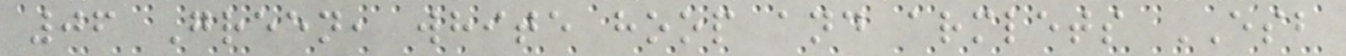06 Green, white hoop and armlets ESB
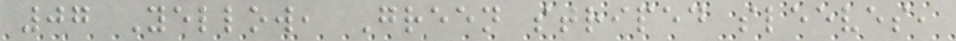07 Yellow, Green striped sleeves,
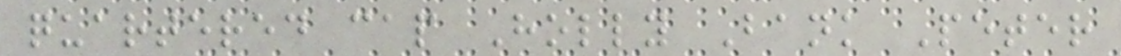quartered cap Holly Bank Peter
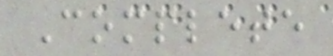Complete
